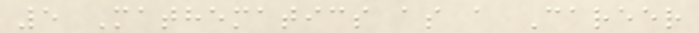5 Mathematics as a Career
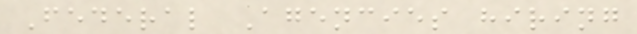Federal Agencies hiring
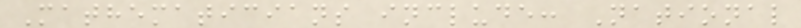Mathematicians include: National
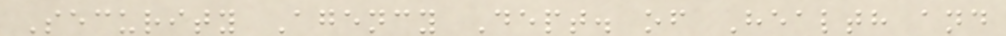Security Agency Dept. of Health and
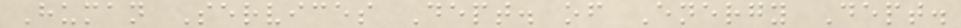Human Services Dept. of Energy Dept.
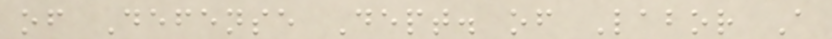of Defense Dept. of Labor A
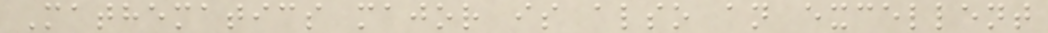Mathematics major is also an excellent
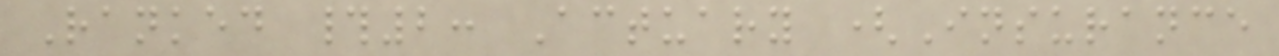Ranked #2: Actuary (Insurance
